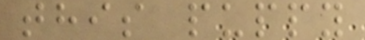this puppy
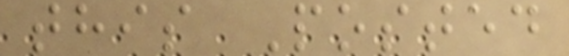this Posted
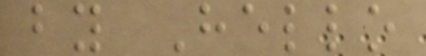by Hello
